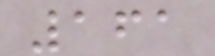161
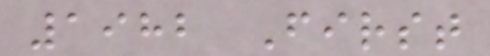1982 First
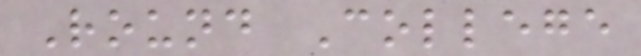Round College
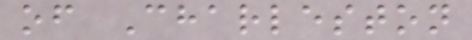of Charleston
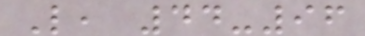L, 44-96
